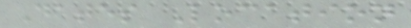Dates Location
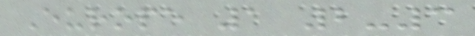Europe 1 2-3
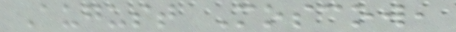August Moscow,
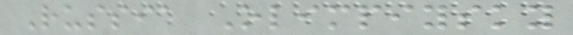Russia Olimpiysky
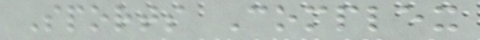Sports Complex
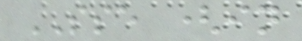SSE (in
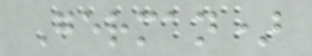German)
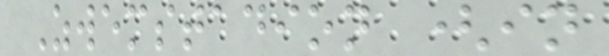Zwemstadion (in
